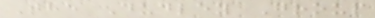The Dudley Group
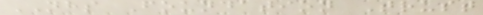NHS Foundation Trust
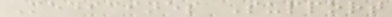Medicines Support
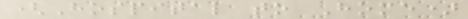(Hospital to Home)
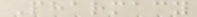Pharmacy
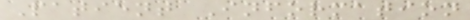Patient Information
